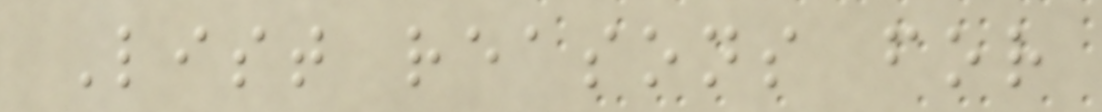List reasons for
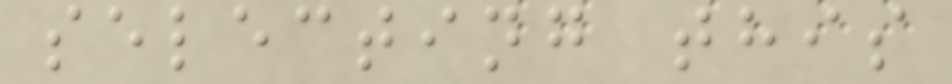selecting this
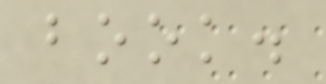book.
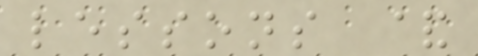lessons &
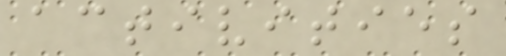activities
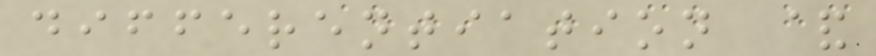differentiation &
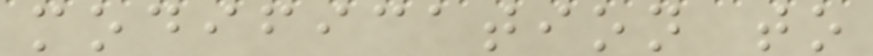modification to
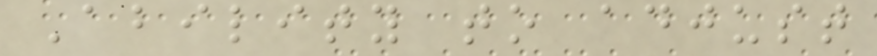Ability to adjust
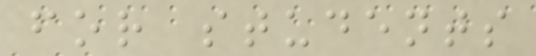for students
